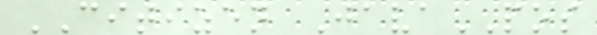CITIZEN JavaPOS
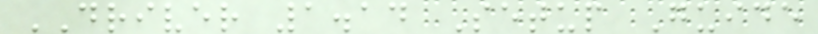DRIVER 1.14 Setup Guide
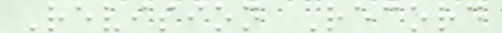Revision Record
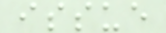issue
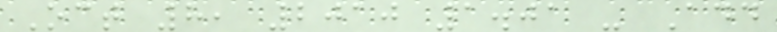Oct 8, 2010 1.01 - Add
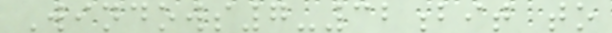Windows7-32bit to
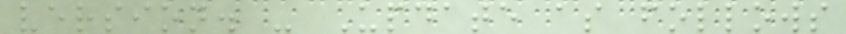version. - Update as follows
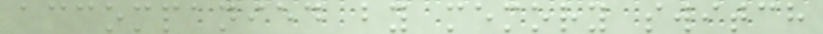accompanied by memory switch
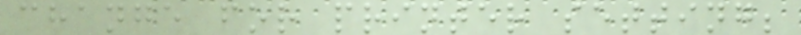change for printer setting;
